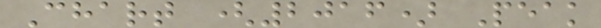Chart (2016) Peak
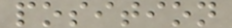position
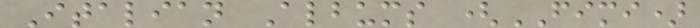Italian Albums (FIMI)
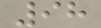98
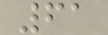61
